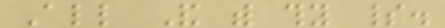All And with thy spirit.
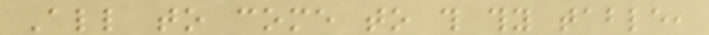All to come to this thy table,
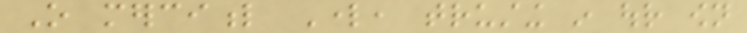O merciful Lord, trusting in our own
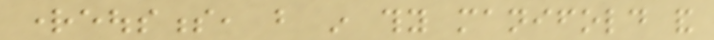righteousness, but in thy manifold and
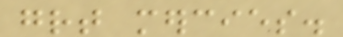great mercies.
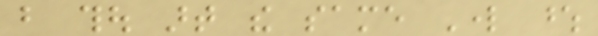but thou art the same Lord whose
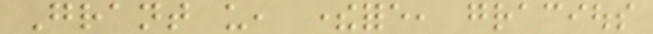Grant us, therefore, gracious
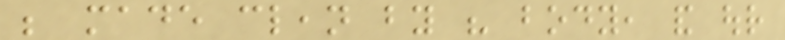be made clean by his body, and our
